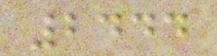2444
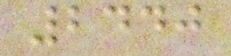2440
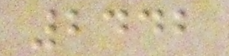2442
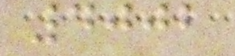4002
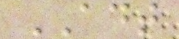ADT
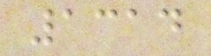1314
